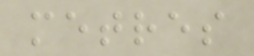metres
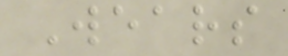Wears
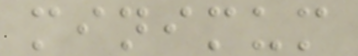minimum
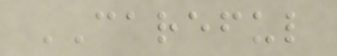CAREFUL
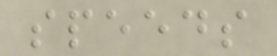speeds
